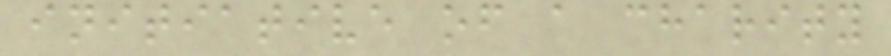initiative of a charity
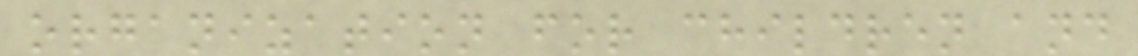organization for children and
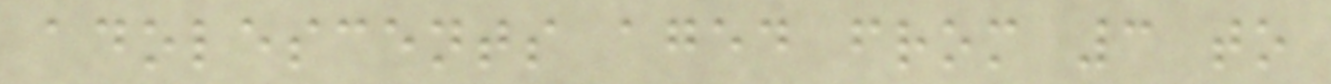adolescents aged from 3 to
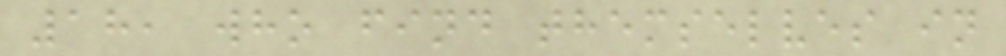18, who find themselves in
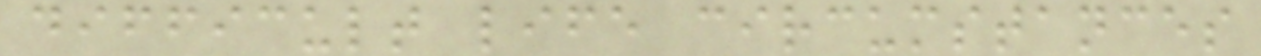difficult life circumstances
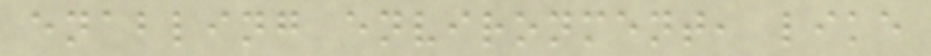enabling environment, like
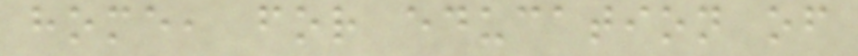home, for education of
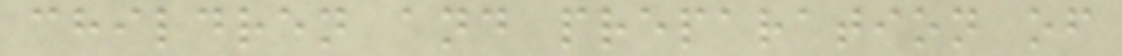children and preparation of
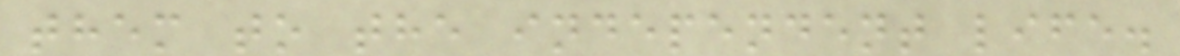them to the independent life.
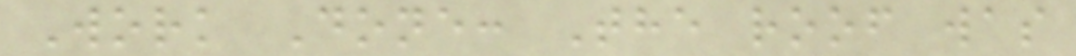Work Done: The roof was
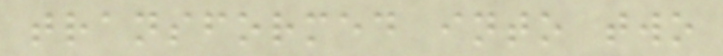transformed into two
